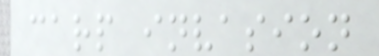carp invasion
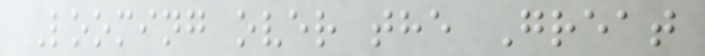Looming over the Great
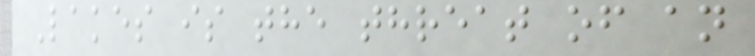Lakes is the threat of an
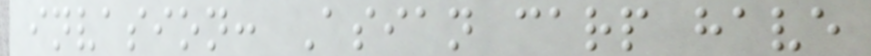invasion: Asian carp have
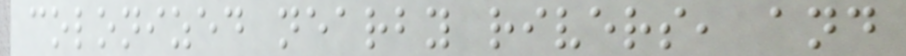colonized nearby rivers, and
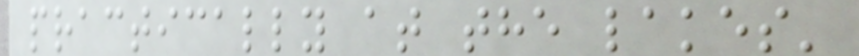practically at the lakes'
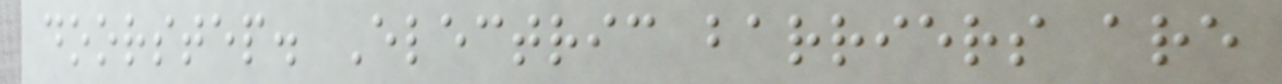doorstep. Electric barriers are
